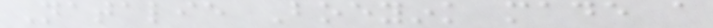Natalie Boeyink made a
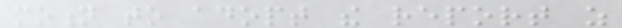motion to adopt the report as
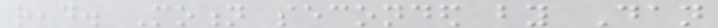read. Motion seconded by Dan
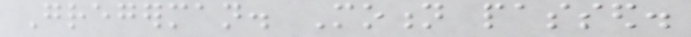Gregerman. Motion passed.
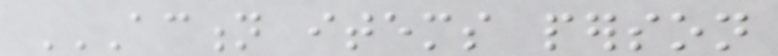ACTION ITEMS PERSON
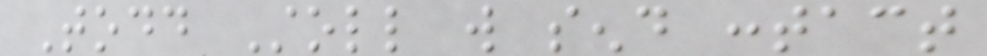Todd Stoll will send contact
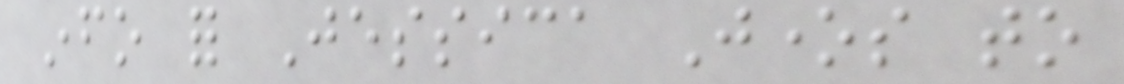info for Jessica Jones to
